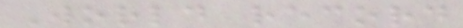World record
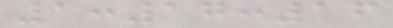1:17:16
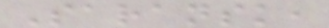Saransk,
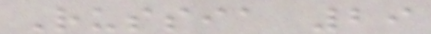Russia 29
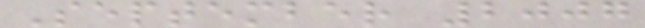September 2007
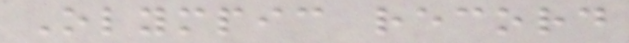Olympic record
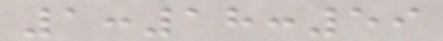1:18:59
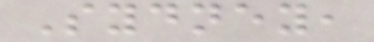Sydney,
